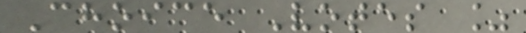Choice Votes %
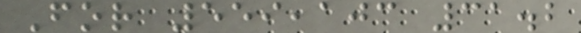For 559,103 31.2
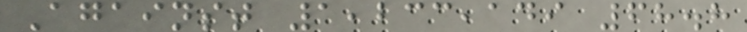Against 1,233,149 68.8
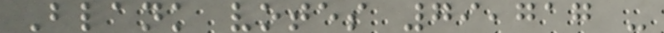Blank votes 79,717 -
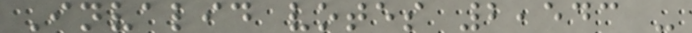Invalid votes 2,543 -
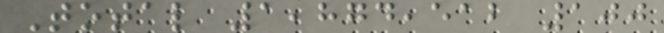Total 1,874,512 100
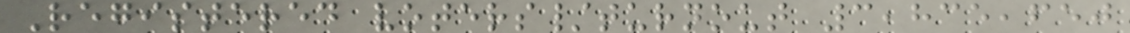Registered voters/turnout 3,835,650
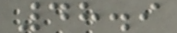48.9
